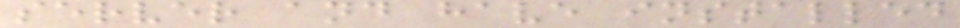server and have installed
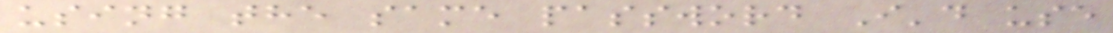using the same password I'd use
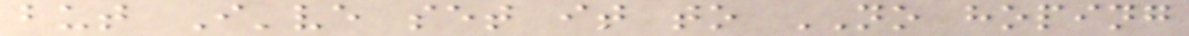but I've set it to NO hoping
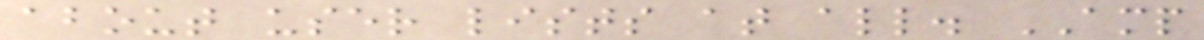about user lists at all. AMP
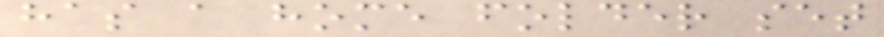has a home folder set
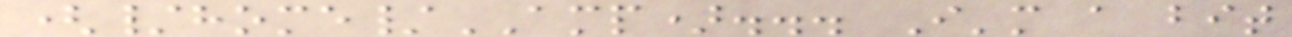(/home/AMP)... I'm a bit
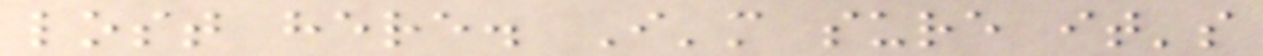lost here. I'm sure it's
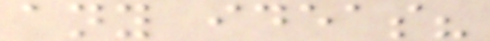any ideas?
